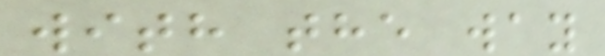with the way
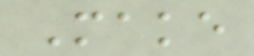Make
